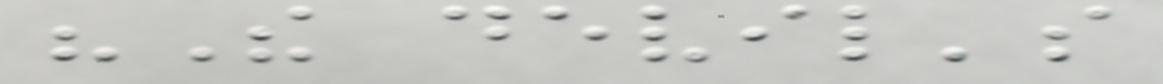"The devil's
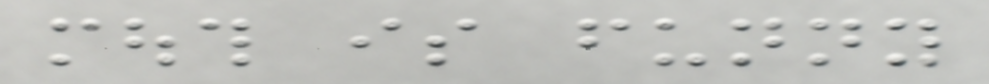mouth is funny
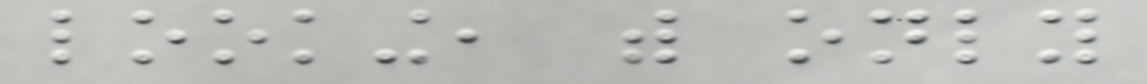looking, with only
